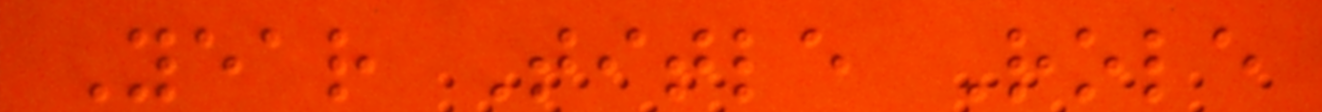Year Title Role
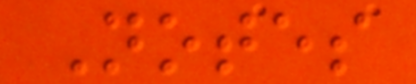Notes
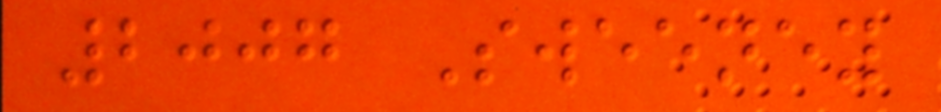2007 Sweeney
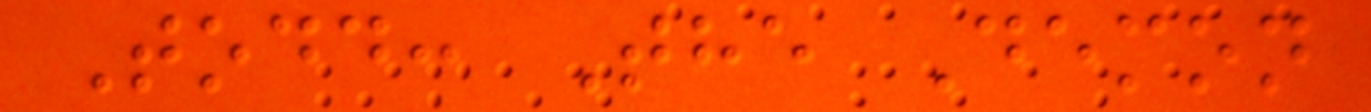Todd: The Demon
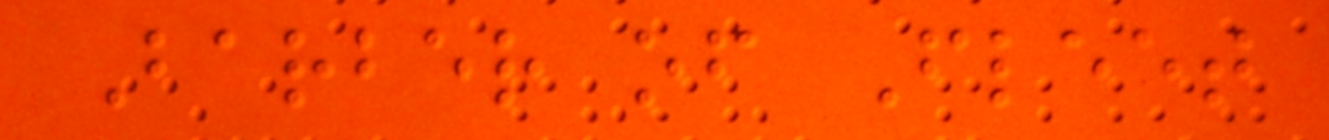Barber of Fleet
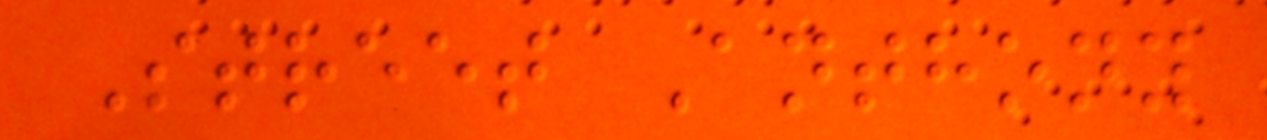Street Anthony
